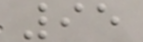95
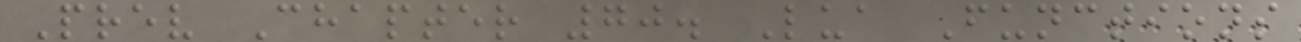Prev Chapter 70. Lua Functions
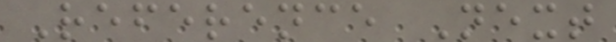Reference Next
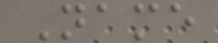Name
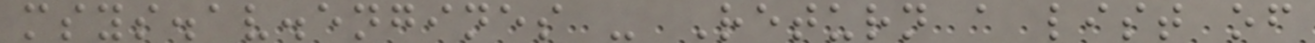msys.av.engines - Return a list of
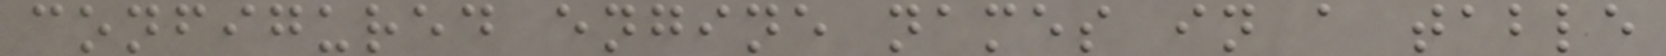configured engine names in a table
